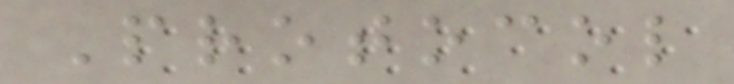Protocol
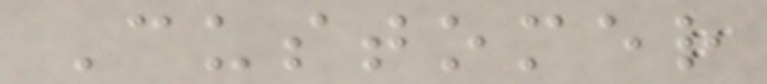Customer
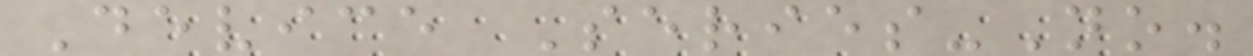Device Series-No.
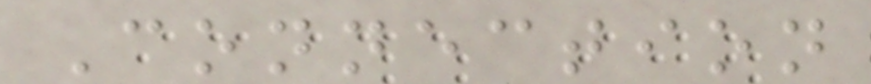Connection
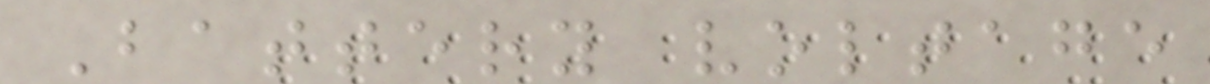Battery voltage
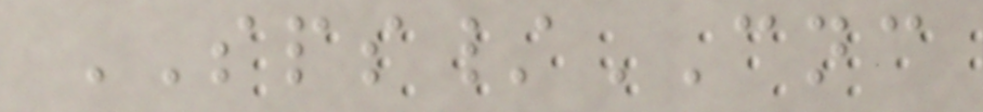SPS/CNC
